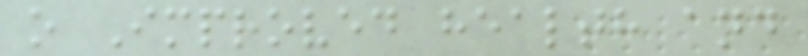o Improved health and
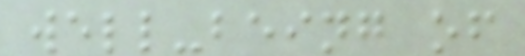well-being of
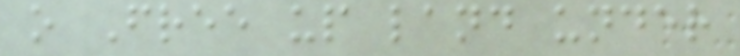o Free up land under
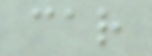car
